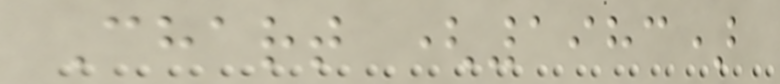Chart (1983)
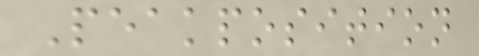Peakposition
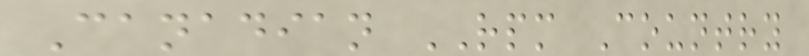Canadian RPM Country
